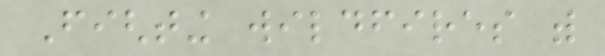Fighting wildfires with
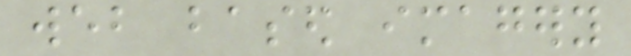web based imagery
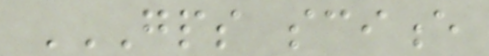GPS SCIENCE
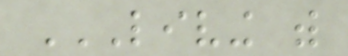LIVING WITH
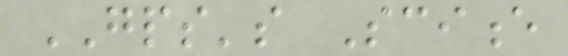GPS's Science
